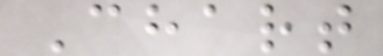Chart
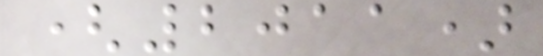(2011)
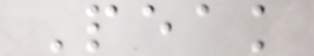Peak
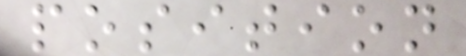position
